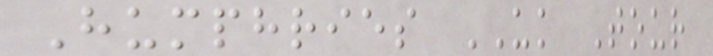Humphries UK Tour
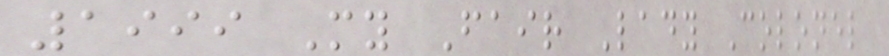1999 My Fair Lady Colonel
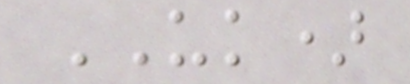UK)
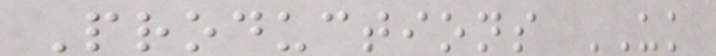Productions UK
